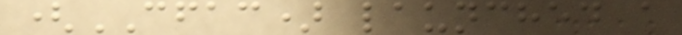(CFAC) launched a
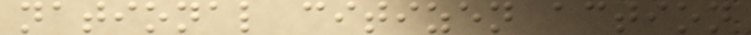national citizen action
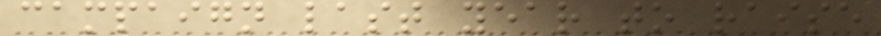campaign last year to raise
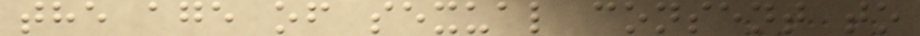the age of sexual consent to
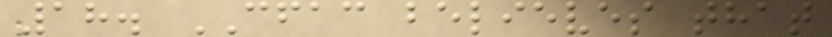18. CFAC believes that
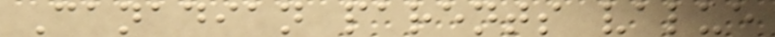Canadian parents value
